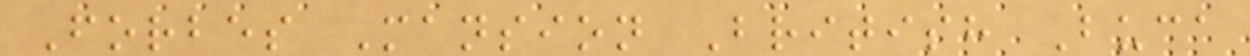Forbes Mansion British Buca
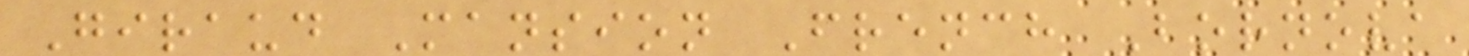Giraud Mansion French Bornova
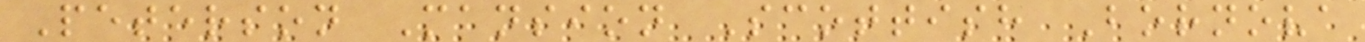Peterson Mansion Scottish Bornova
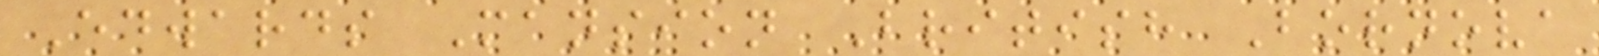Edwards Mansion British Bornova
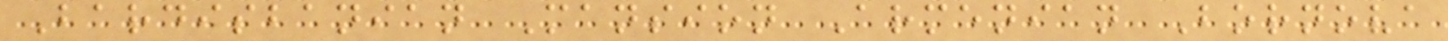Bardisbanian Mansion Armenian Bornova
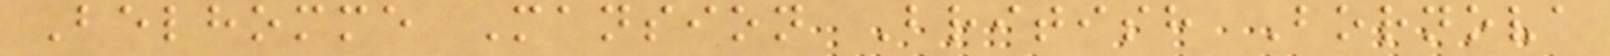Belhomme Mansion British Bornova
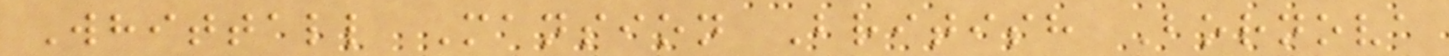Whittall Mansion British Bornova
